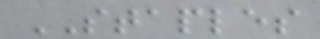STAPLES
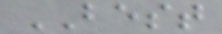BEST
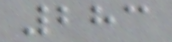283
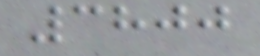3800
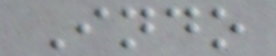Indo
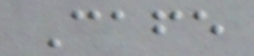Cafe
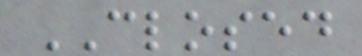CLOSED
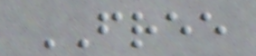FREE
